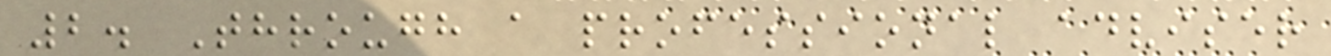2. Through a professional adviser
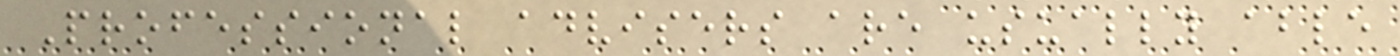Professional advisers are usually able
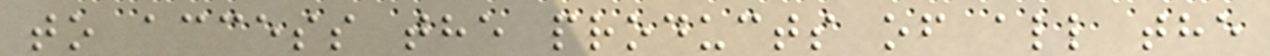to access the products of all the
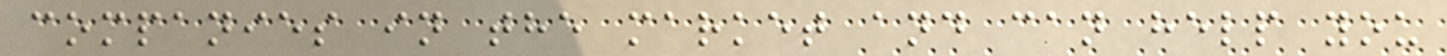companies in the market and can help you
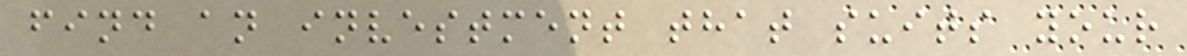find an investment that suits your
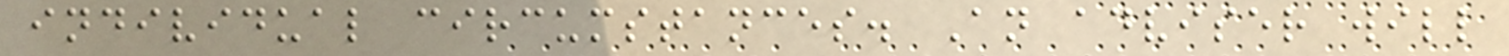individual circumstances. An adviser will
